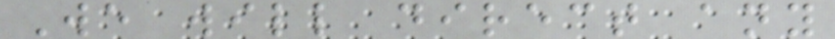We will direct any
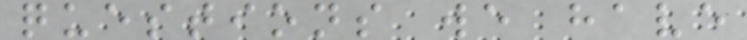questions we have
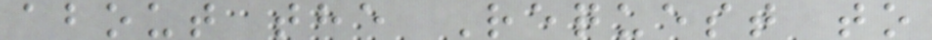about the Request to
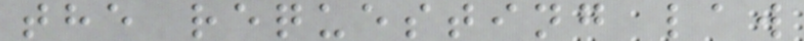the requesting law
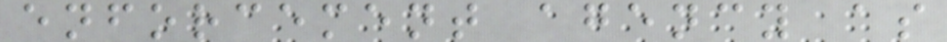enforcement agency as
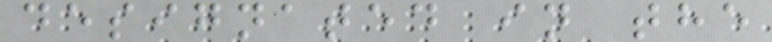designated in the
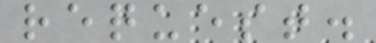request.
